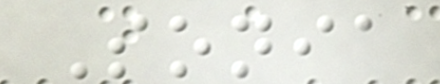Sonia
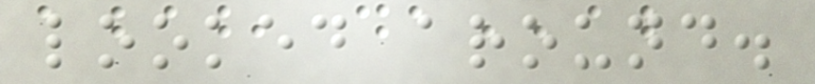looked around.
